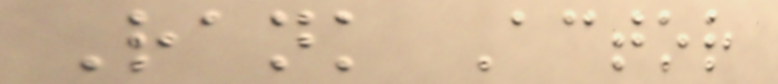Rank Actor
